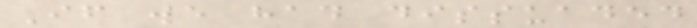If we had dissuaded
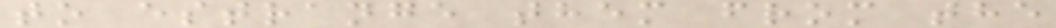to estrange them from the
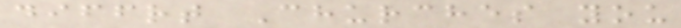diffrt Churches you
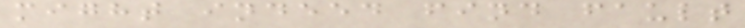might indeed find fault
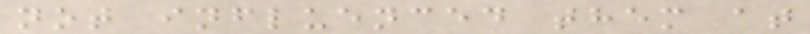not influenced them at
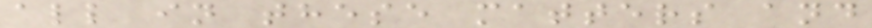all in these matters and
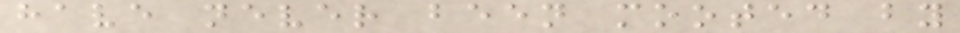have never been mooted by
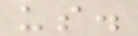us.
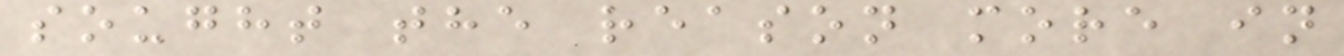sought the reason more in
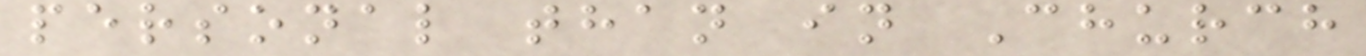personal than in Church
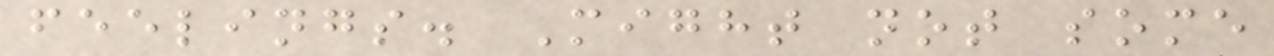feelings. Might not some
